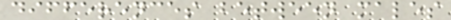differences between males
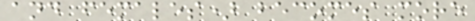and females) becomes more
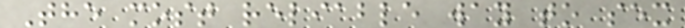The most reliable way to sex
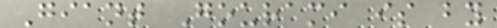Giant Gourami is by
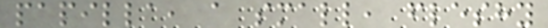papilla, a small, fleshy
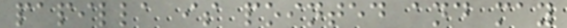papilla is pointed and may
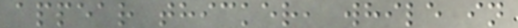appear thicker, while in
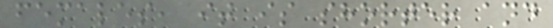females, it is shorter and
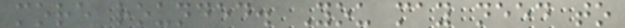more rounded. You may need to
